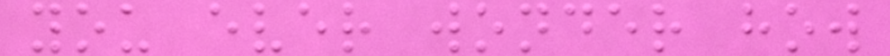you ever wonder how
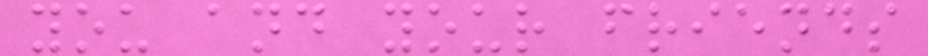you and your friends
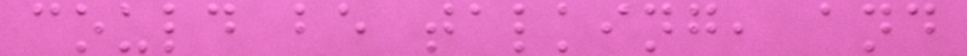could be talking, and
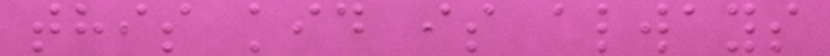this kid is always
